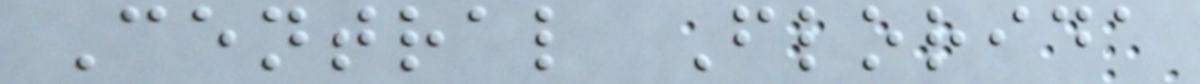Central Florida
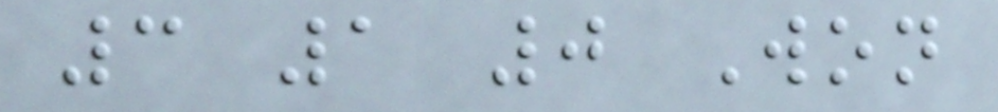3 1 0 Won
